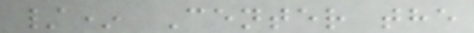/* Center the
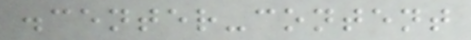.center-content
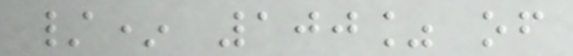/* 100% of
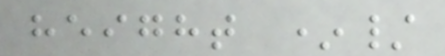height */
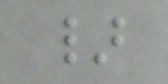}
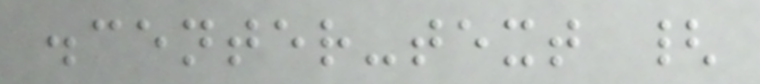.center-text {
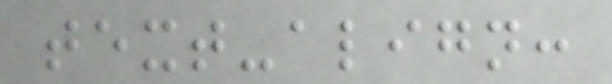text-align:
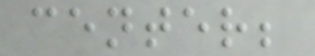center;
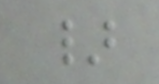}
